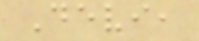Devi,
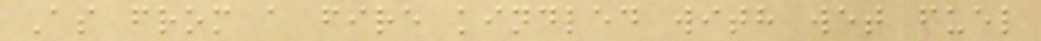As from a fire kindled with wet fuel
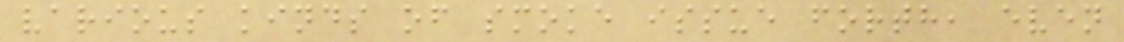various kinds of smoke issue forth, even
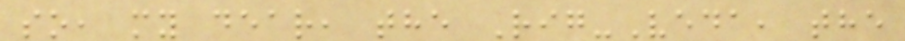so, my dear, the Rig-Veda, the
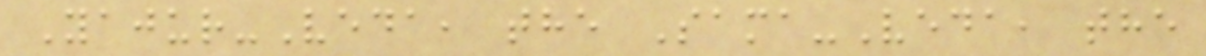Yajur-Veda, the Sama-Veda, the
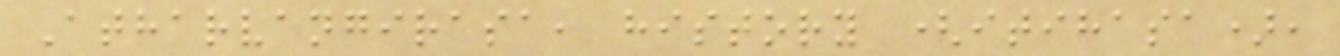Atharvangirasa, history (itihasa),
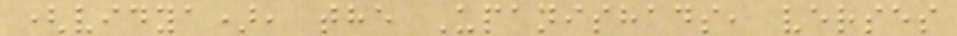(vidya), the Upanishads, verses
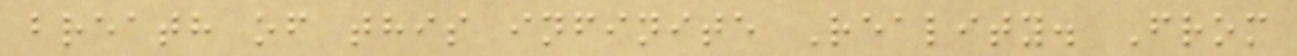breath of this infinite Reality. From
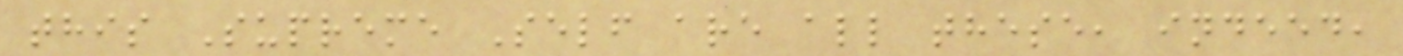this Supreme Self are all these, indeed,
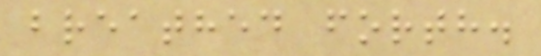breathed forth.
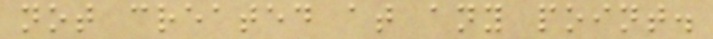not created at any point.
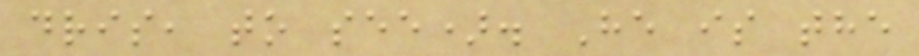dris, to see). He is the
